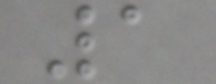1
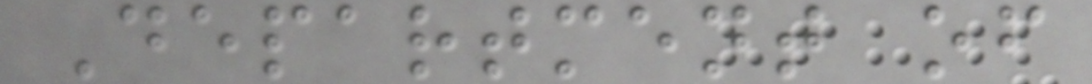Department of
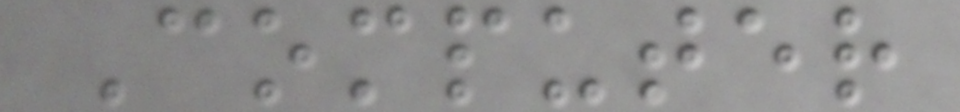Computer
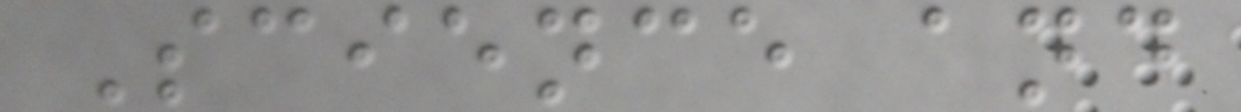Science and
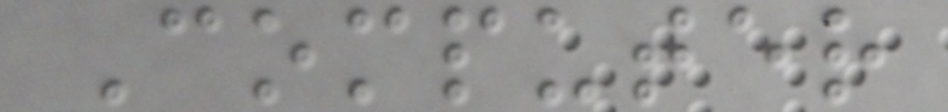Computer
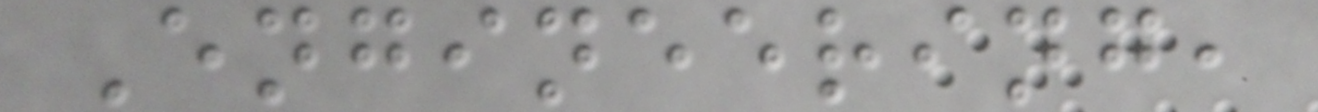Engineering,
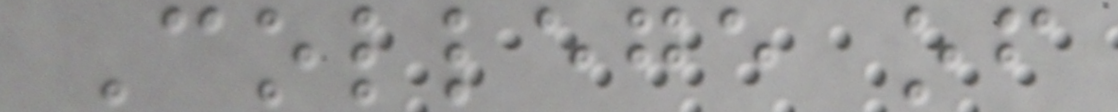College of
